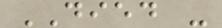DIED -
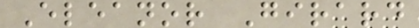Eleanor Girard
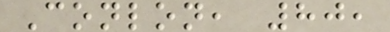Conlon, 80,
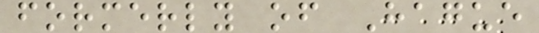formerly of Hague
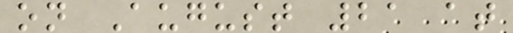on August 21 at
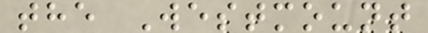the Westmount
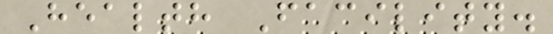Health Facility.
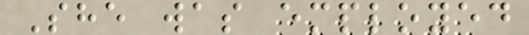She was employed
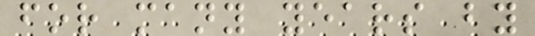for many years by
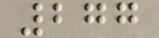277
